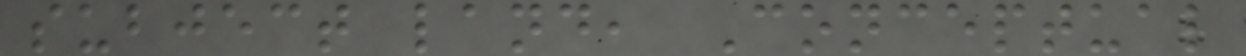subject land, Conceptual
